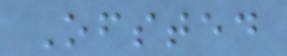Ofsted
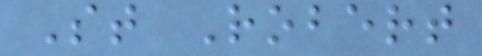St Robert
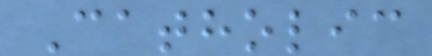Catholic
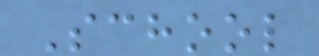School
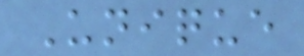Unique
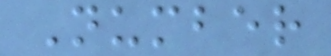Number
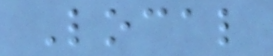Local
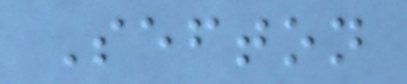Sefton
